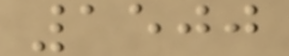1500
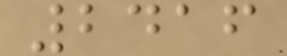2416
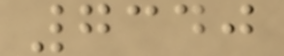7340
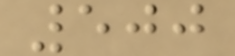500
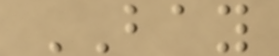BAY
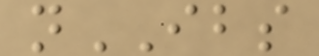nIBS
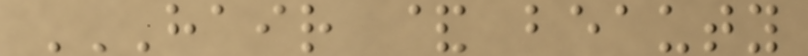HAIR & BEAUTY
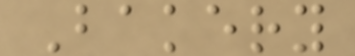Bakery
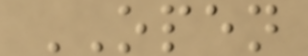OPEN
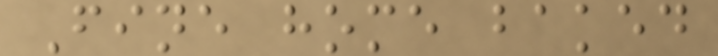Fine home baked
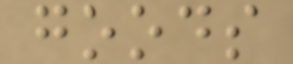goods
